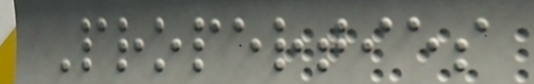Properties
